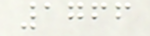1766
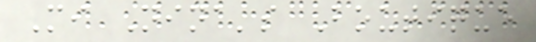Mi Nina's Boutique
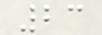23
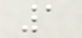1
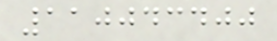110043400
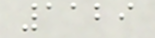1129
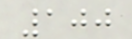100
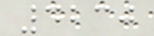4230
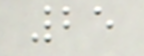25
